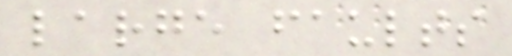large faults
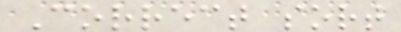Correct sort
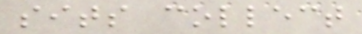sits collect
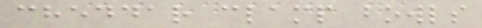cheddar clamp bowls
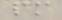pm
